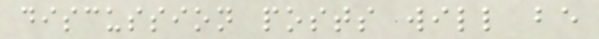discussion posts will be
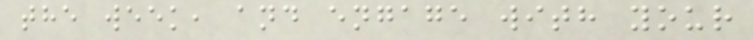the week, and engage with your
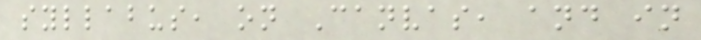syllabus, on Canvas, and in
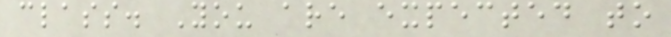class. You are expected to
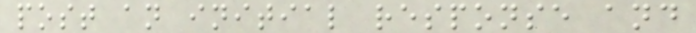post an initial response and
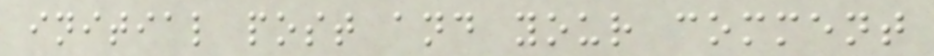initial post and your comment
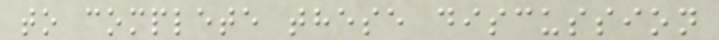to complete these discussion
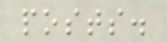posts.
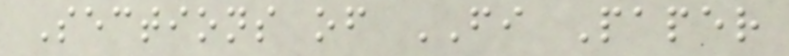Sections of FI Paper
